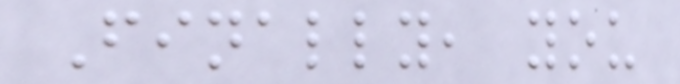Finally, you
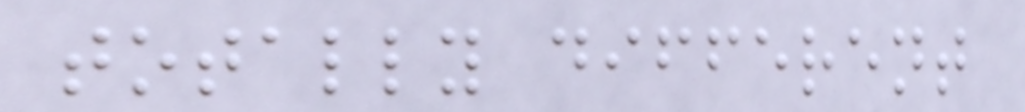totally different
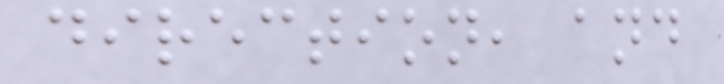direction, and
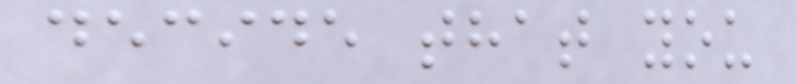decide that you
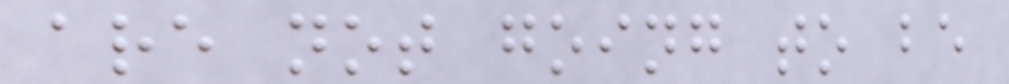are not going to be
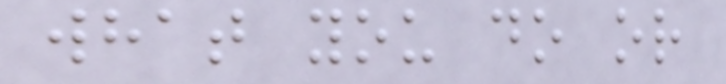what you do or
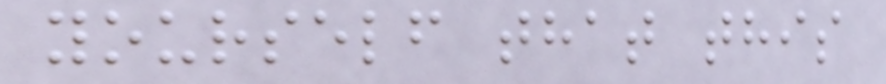yourself that this
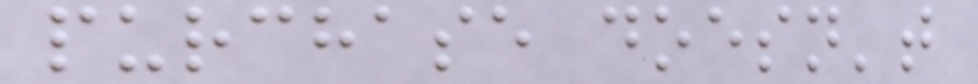purchase doesn't
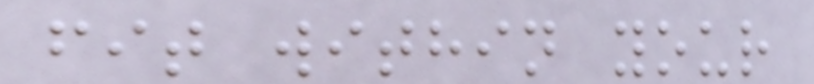fit within your
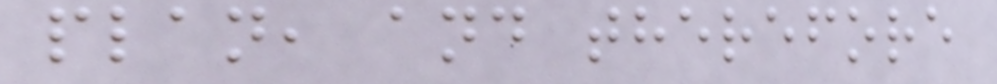plan, and therefore
